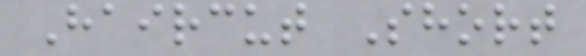Haircut Short
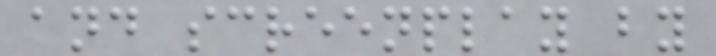and screenplay by
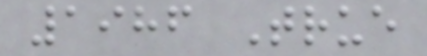1986 True
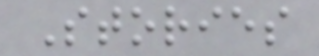Stories
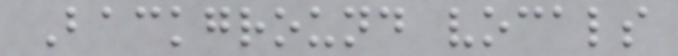Background vocals
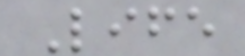Life
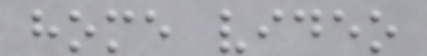home video
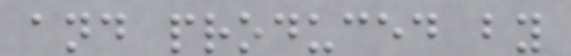and produced by
